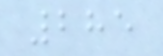285
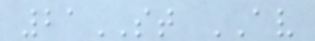21ST AV
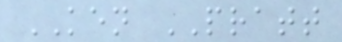KEN PRATT
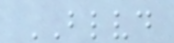BLVD
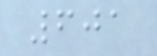601
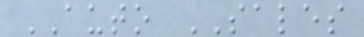AUTO SALES
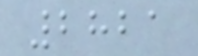2821
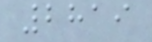2819
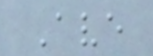Ave
